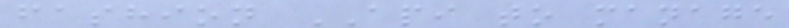fashion API to manage
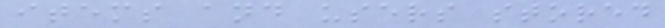items and users stored
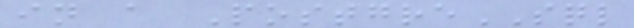in a PostgreSQL
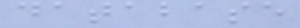database
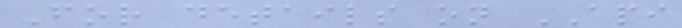For details on API
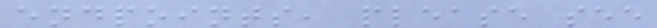endpoints, please see
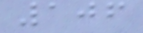106
